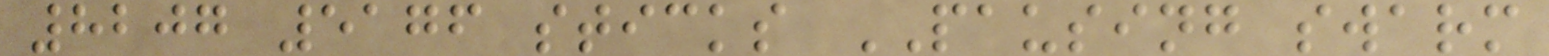8207 5176 sticks PAUSING swarm
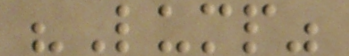"Lump"
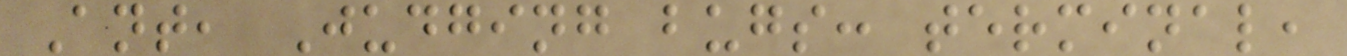Ant, Judging bugs: terminal,
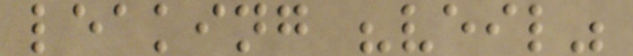leaking "veil"
